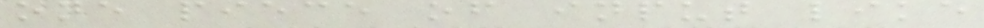one piece of input like
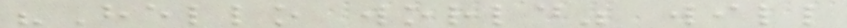"Hello world" will
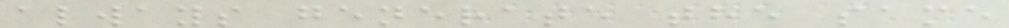always generate the same
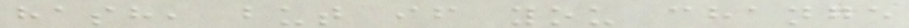hash, but if you change
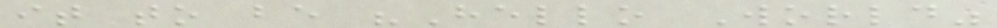it to be "Hello World"
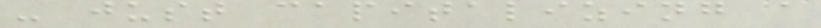- just capitalizing a
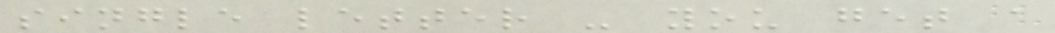single letter - you get a
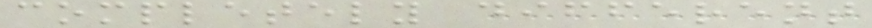completely different
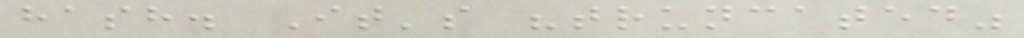hash. It's "truncated"
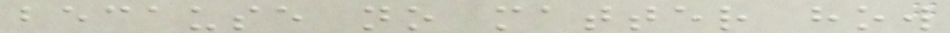because no matter how
